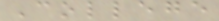College
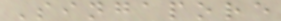Singapore
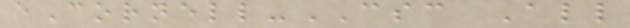eCornell-CSC All
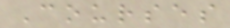Courses
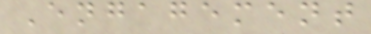Engagement
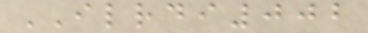ILRDI002
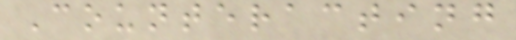Counteracting
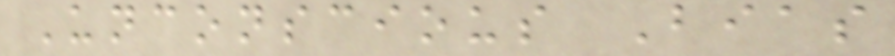Unconscious Bias
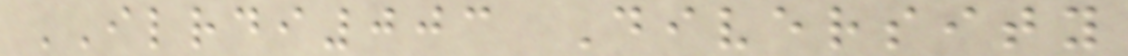ILRDI003 Diversity
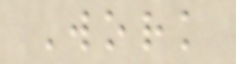Work
